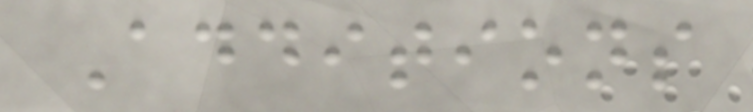Additions
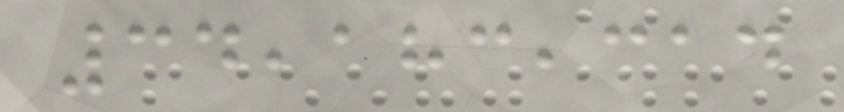34,183,314
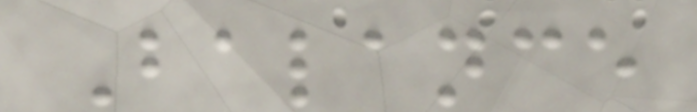Balance
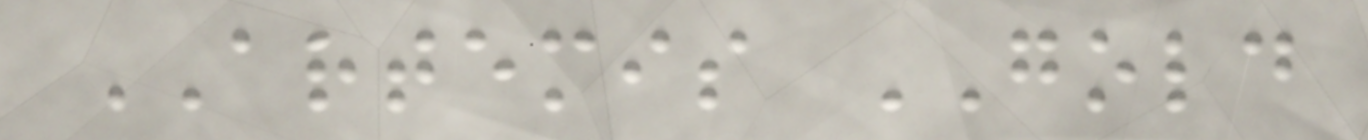ARTEMIS GOLD
